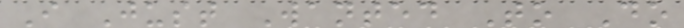I Just Wanted To Do
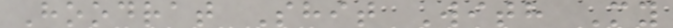Hoodrat Shit With My
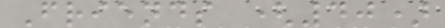Friends (40)
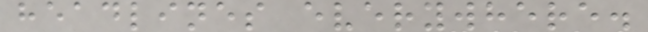headlines everywhere.
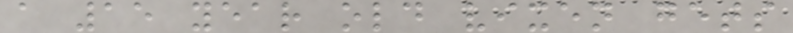a 15 year old vixen gets
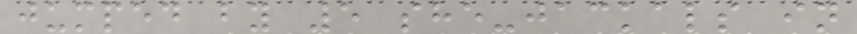jumped by 5 she-jackals in
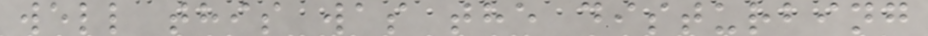well this was the disturbing
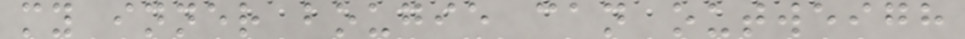my inner bougie can outweigh
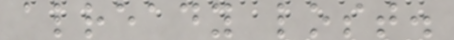already lost.
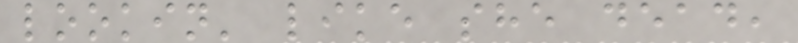lookin' like she dead,
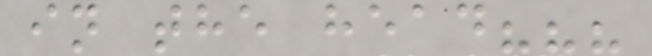in the head???
